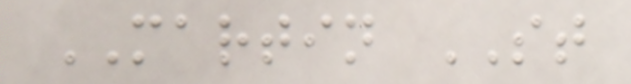MARTIN ST
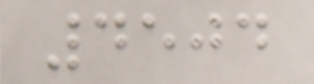4504
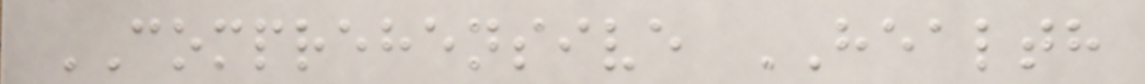COMPREHENSIVE HEALTH
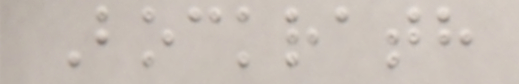Bockrath
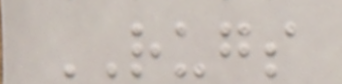RUGS
